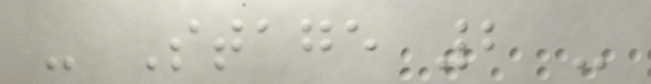- Stage 2 -
